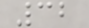32
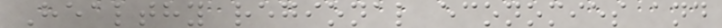Healthy regional economies and
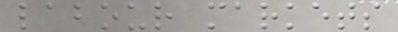labour markets
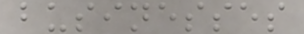businesses
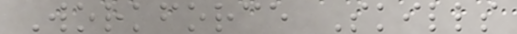Workforce Skills
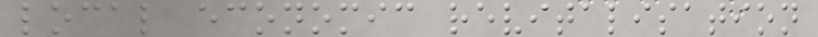local economic revitalisation
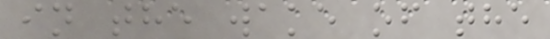in the wake of the
